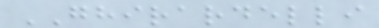GHIRARDELLI
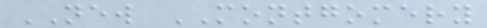NEW MONTGOMERY
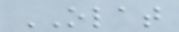OLAT
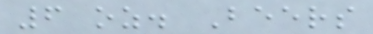6 oz. Beers
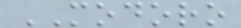MODORO
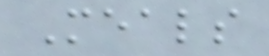Meals
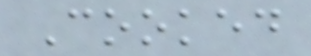Cooked
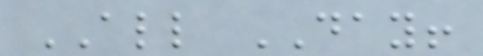ALL DAY!
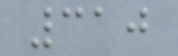310
